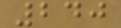240
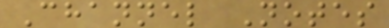Channel Notes
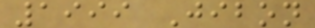1999 Jibon
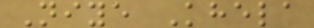Niye Khela
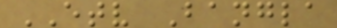ETV Bangla
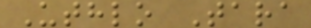Uthlo Tara
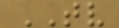TV
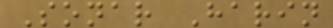Sonar Harin
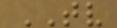TV
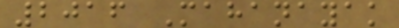2016 Mahanayak
